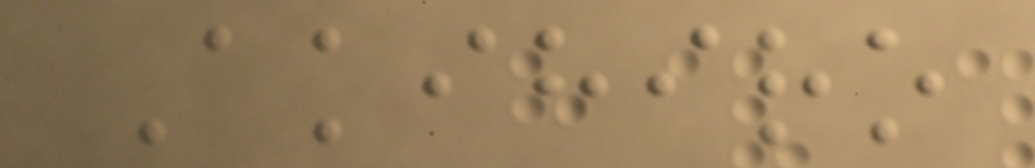Akihiro
